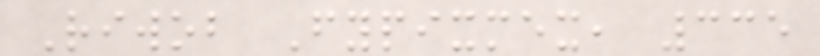Riwob Fypixmex, 335
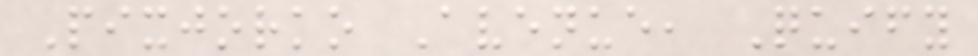Pixjorko Avenue, Quify
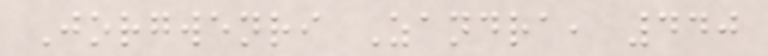Jorgwenri Zandra, 440
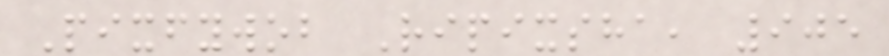Pixfywob Ripixsha, 905
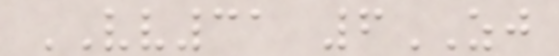VV31 6ZJ
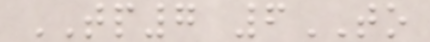TP7 6TO
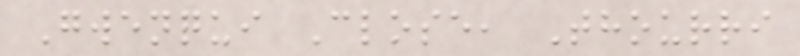Gwenqui Close, Thourri
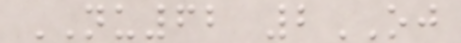NU62 2OJ
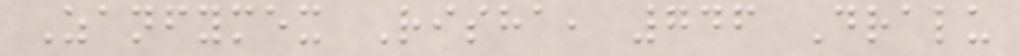Zanfymex Risha, 746 Dralu
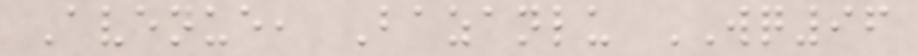Avenue, Bazanlu WQ96
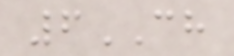6CH
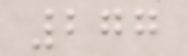277
